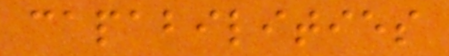capabilities
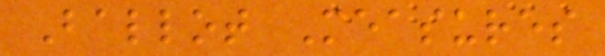Ballot Measures
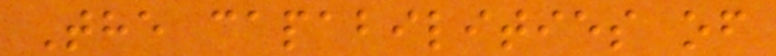The capabilities of
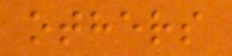others
